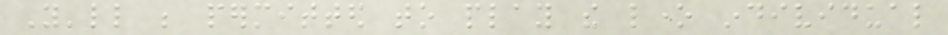You'll be permitted to play the lone individual
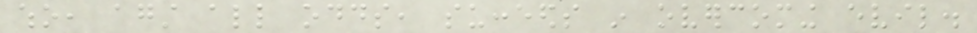who, against all odds, succeeds in overcoming evil.
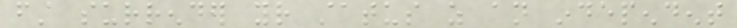first surrender your status as an independent
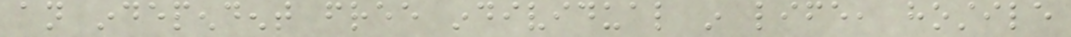an independent free individual in life, hostile
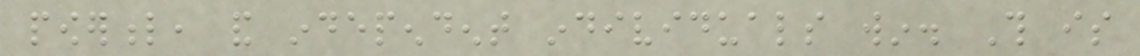powerful, and independent individuals win. This is
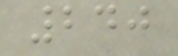240
